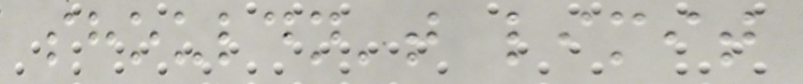shouldn't limit
